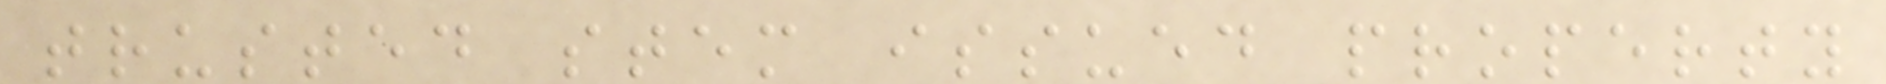trusted stem issued property
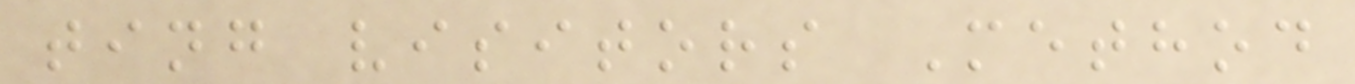ting visitors Method
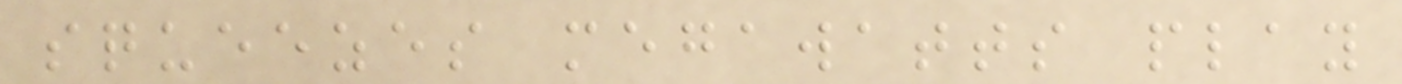squeezes megawatts play
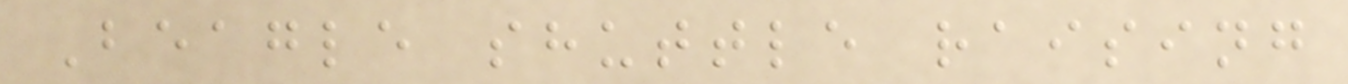Beagle shuttle raising
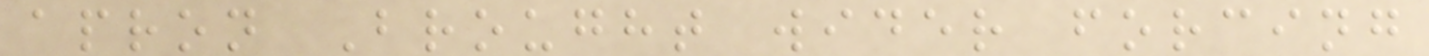apron Brought wider forcing
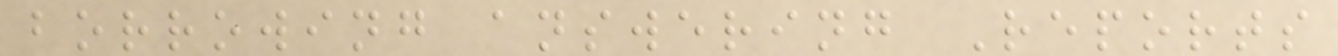borrowing answering Reports
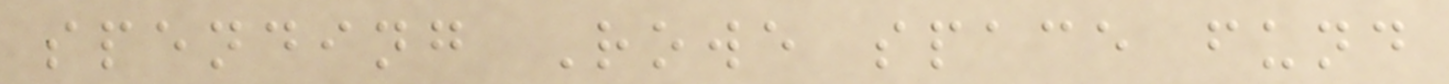spending Rowe space fund
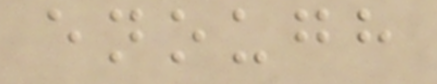enough
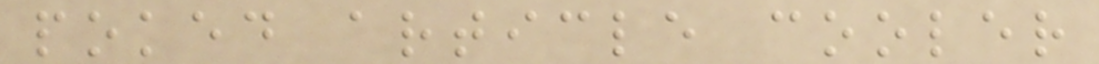poked article cooler
